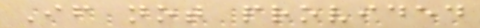If not provided
